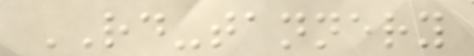RD-tannery
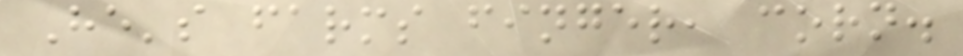He's farms finger, corn.
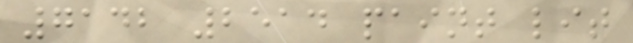7142 2514 paint lit
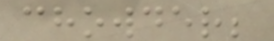chowder;
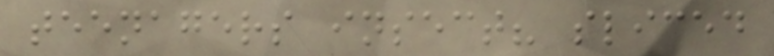teenagers insect? sliced
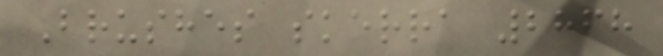Brushes skerra 2868
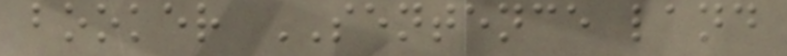booker SENTENCE land
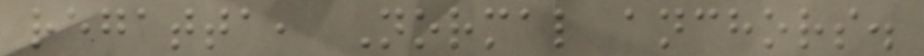regatta, Normal anchors.
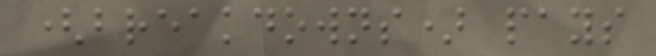(breakdowns) pays
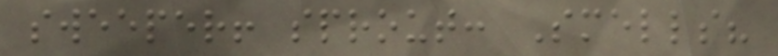sweeper! sprout: Smells?
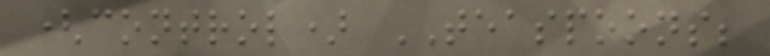(control) TEASPOONS;
